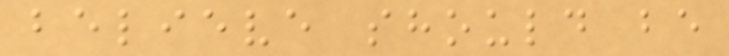believe should be
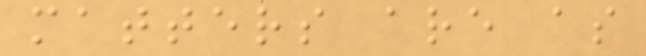matters are as
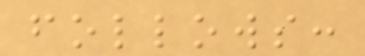follows:
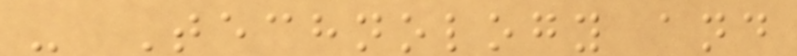- Technology and
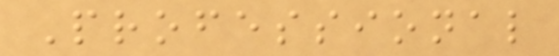Professional
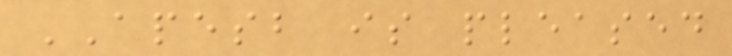APESB is pleased
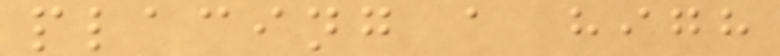placing a high
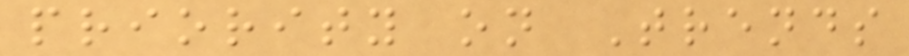priority on Trends
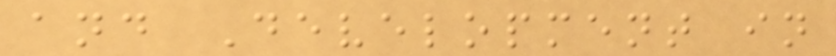and Development in
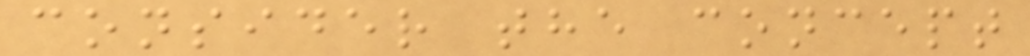consider the concept
